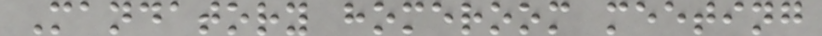Mandatory homeroom meeting
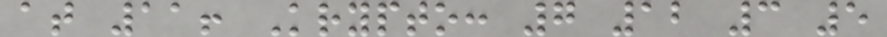at 11! Krypto: 7 12 3 5
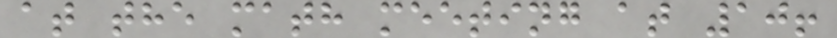at the math meeting at 10!
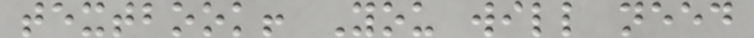textbook! You will need
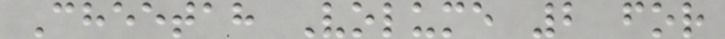Cheetah Volume 2 for
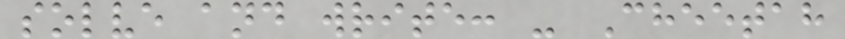solve and write: - Cheetah
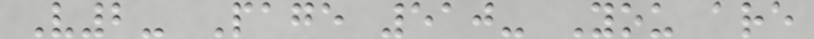V2- Page 510- You are
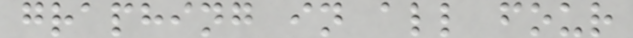graphing in all four
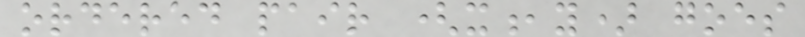ordered pair (x,y) goes
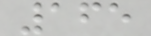165
